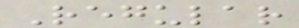Regular
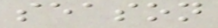season
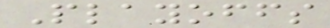Playoffs
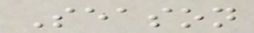Season
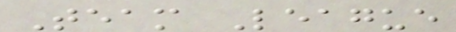Team League
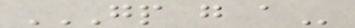GP G A
